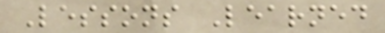Lessons Learned
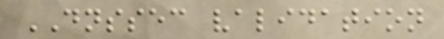DNSSEC validation
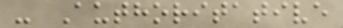- Authoritative
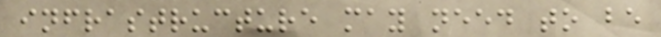infrastructure may need to be
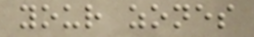your zones
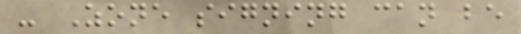- Zone signing can be
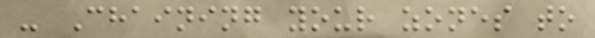- Chaining your zones to
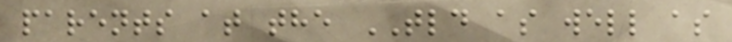parents at the TLD as well as
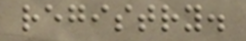registry.
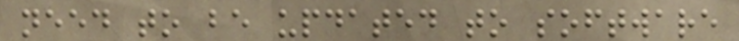need to be updated to software
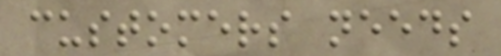customers needs
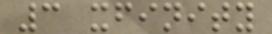3 xfinity
